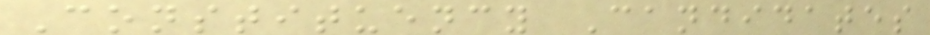Constituency Candidates
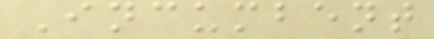Incumbent
